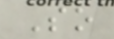So
